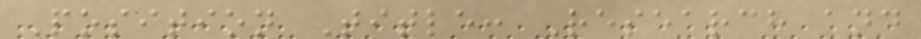Position Title: Research and
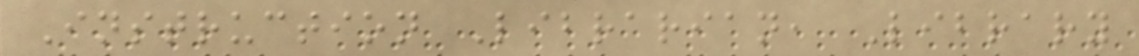Instruction Librarian, Library
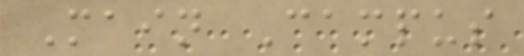Main Campus
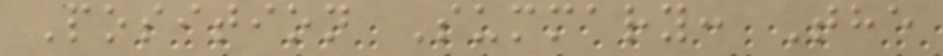Position Summary: The
